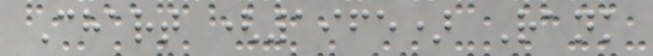Chart (1965) Rank
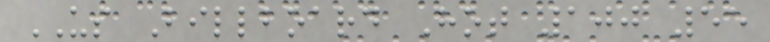US Billboard Hot 100 55
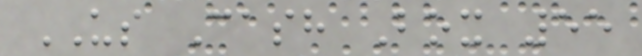US Cash Box 55
